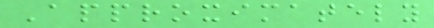Approximately
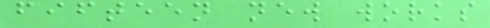fifteen new works
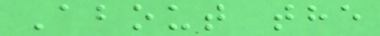About the
